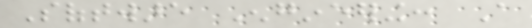Software Engineering: A
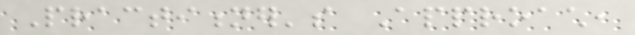Practitioner's Approach,
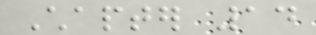Chapter 14
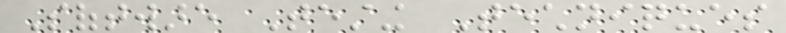Software Testing Techniques
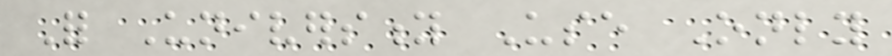For University Use Only
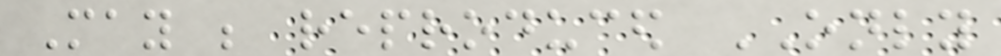May be reproduced ONLY
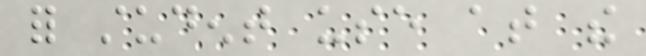for student use at the
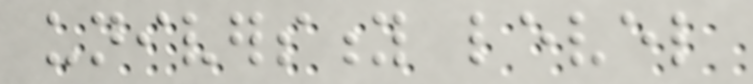university level
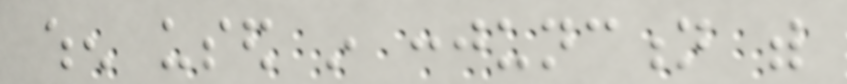when used in conjunction with
